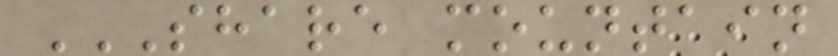SHARE MOUNTAIN
